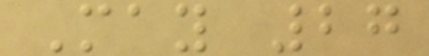May 27
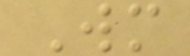Wm
